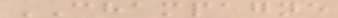CHAMPAGNE
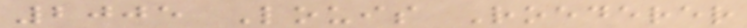2005 Louis Roederer
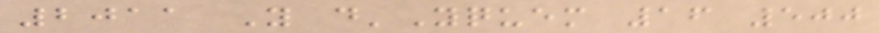2011 Y d'Yquem 16 500
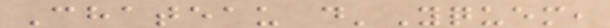Chateau d'Yquem,
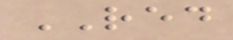RED
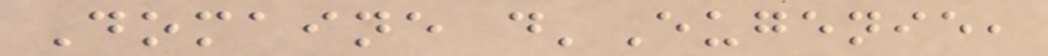Domaine d'Eugenie,
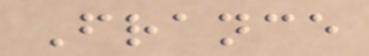France
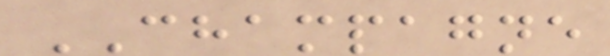CHAMPAGNE
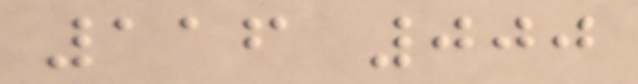116 000
